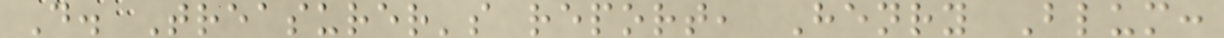D. Treasurer's report, Henry Blum:
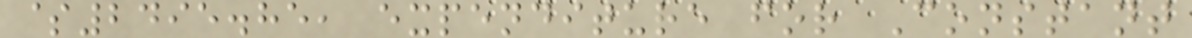$2495.85, expenditure for Constant
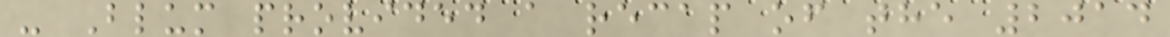- Blum provided a recap of the 2014
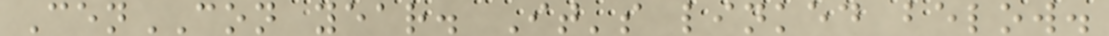CenCON year. It's linked below.
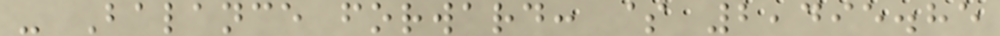- Balance forward: $ 2,495.85
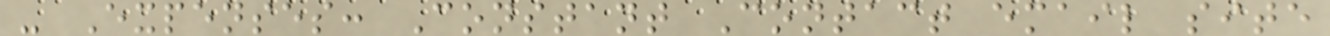- Expenses: Constant Contact email site
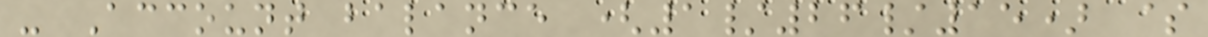- Account balance (1/26/15) $
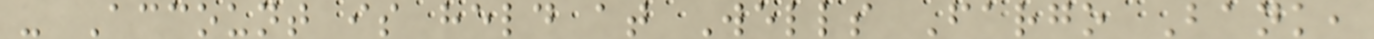- Account is held at Wells Fargo Bank,
